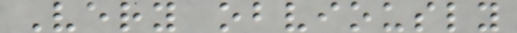Very obviously
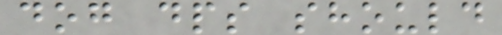dog dps should
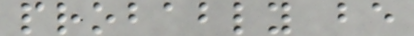probably be
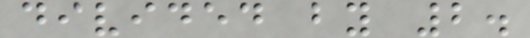divided by 2.
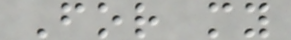For my
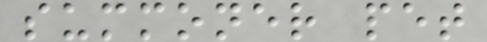summoner pet
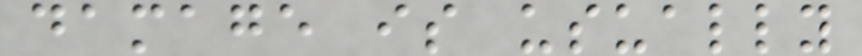damage is usually
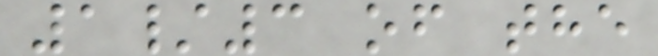1/3 of the
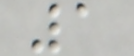1
